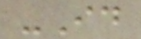-Id
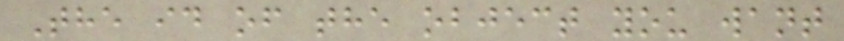The id of the object you want
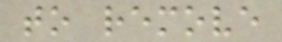to remove
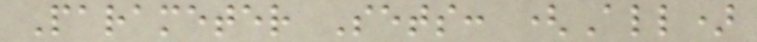Parameter Sets: (All)
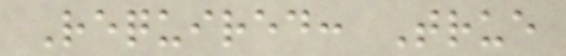Required: True
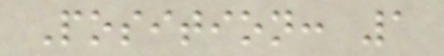Position: 1
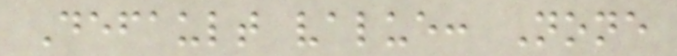Default value: None
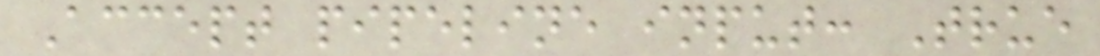Accept pipeline input: True
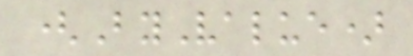(ByValue)
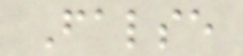False
